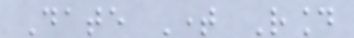Date Time Round
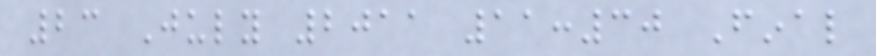23 July 2011 11:30 Final
